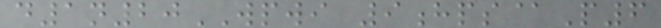d1n20WPWI 9hps@P6
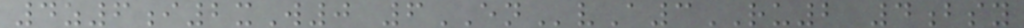4z6i2xW0 6ENvA3RU2 4bsy
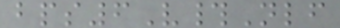bps6V#Nlf
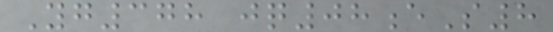Yg378 jq08eS8
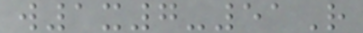w1x7-51R
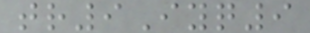tr9Iyq9
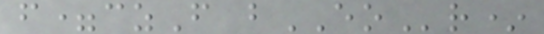f=czF bEOr*
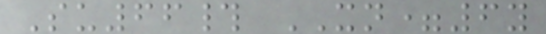Su66# XN=6y
